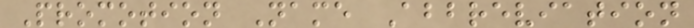Promotion Name Abbreviation
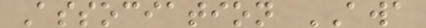Association AWA
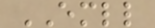EMLL
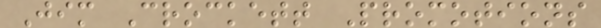Jim Crockett Promotions
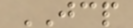JCP
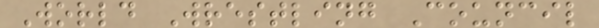World Wrestling Council
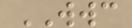WWC
